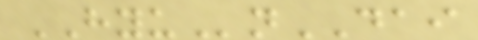HYUnDAI
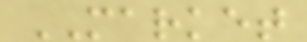MARKET
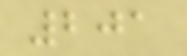201
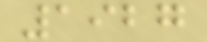1927
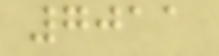7011
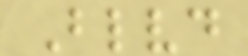Blvd
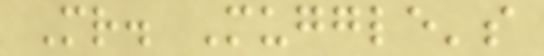Mr. Muggle's
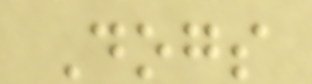Dogs
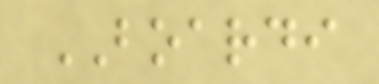BOARDI
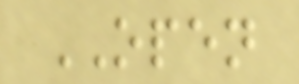OPEN
